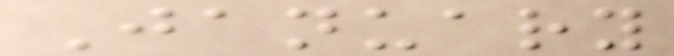January
